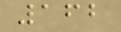162
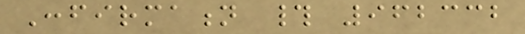Confirmation # 962332
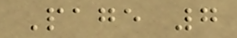Page 7
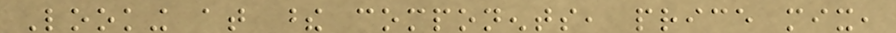Looking at these components, price mix,
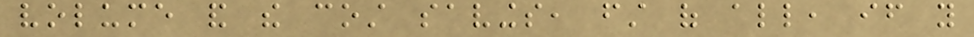volume and the cost savings, first of all, if you
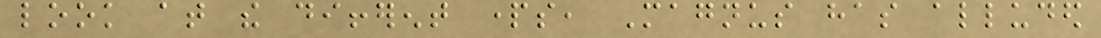look at the different parts, Magnus has alluded
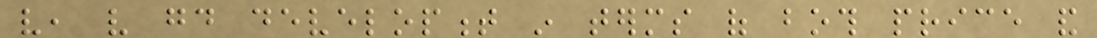very, very good development in terms of both price and
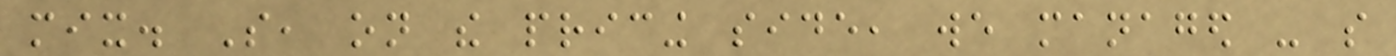mix. So, on the pricing side, we managed - so
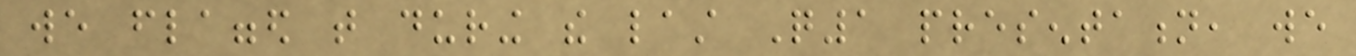we flagged that during the last Q1 presentation, we
